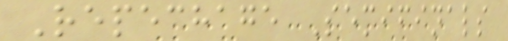Repechage Semifinals
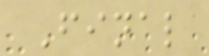Final
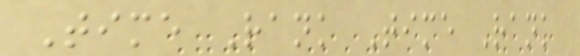Time Rank Time Rank
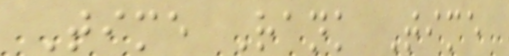Time Rank Time
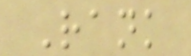Rank
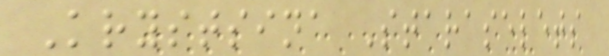Krystsina Staraselets
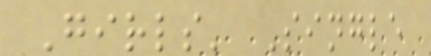Girls' Single
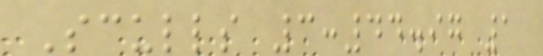Sculls 3:44.97 1
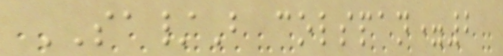SA/B colspan=2
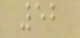52
